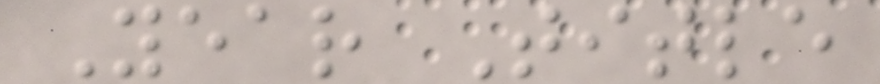Year Title
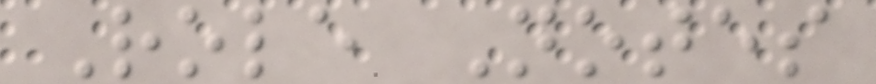Role Notes
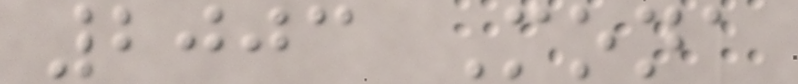2003 Mona
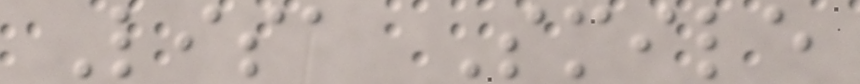Lisa Smile
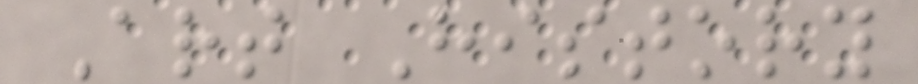Art History
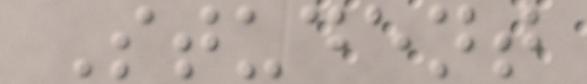Student
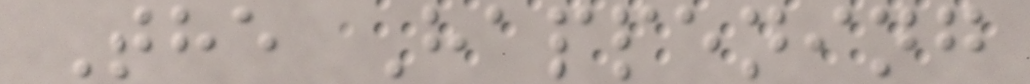The Happening
